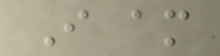I am
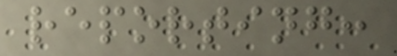reporting:
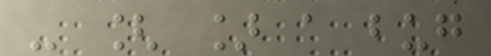- [ ] a bug
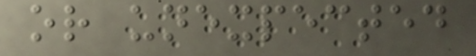or unexpected
